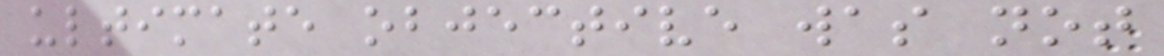ultimate objective was not
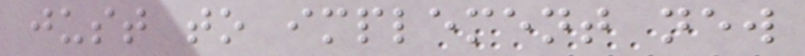just to implement new
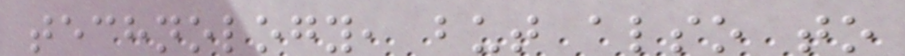technology, but also to
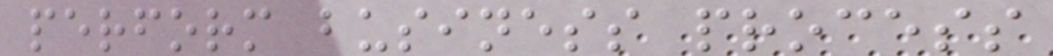perform business process
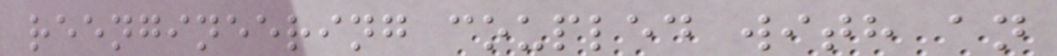reengineering coupled with an
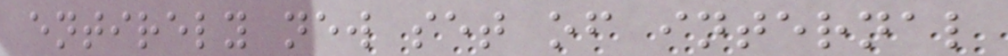entirely new set of internal
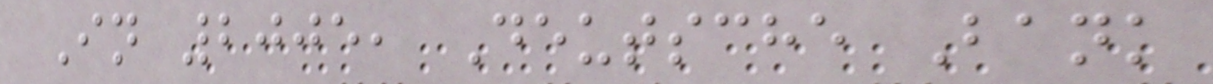In 2005, Deutsche Bank
